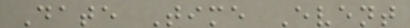Date Time Event
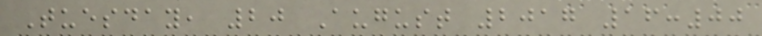Tuesday, 20 August 2017 16:00
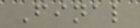Final
